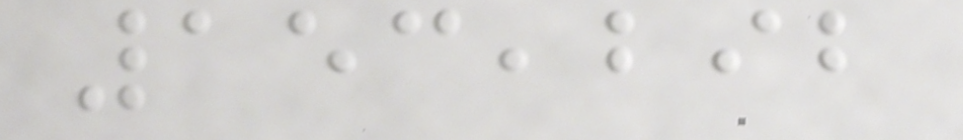153,292
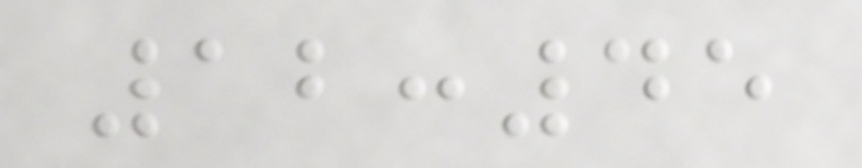12:45
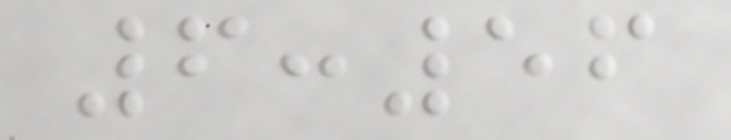6:56
